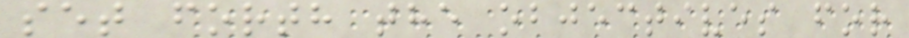set forth the objectives for
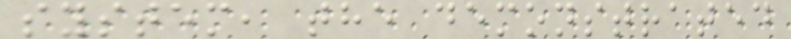system, the demonstrated
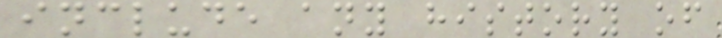include any history of
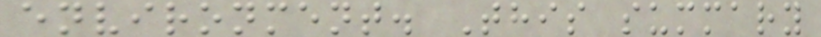environment. This summary
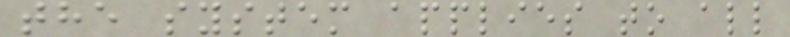the system applies to all
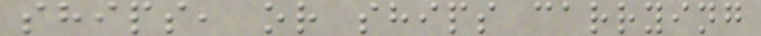ships, or ships carrying
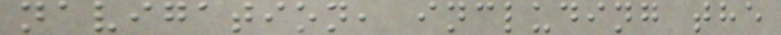navigation, including the
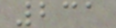231
